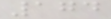174
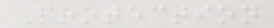Protection
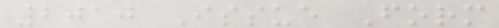2010 Issue Form
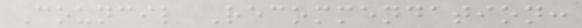Council Recommendation:
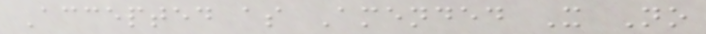Accepted as Amended X No
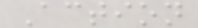Action
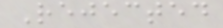Rejected
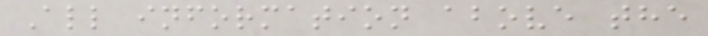All information above the
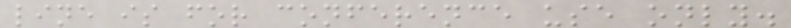line is for conference use only.
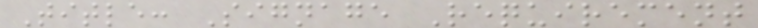Title: Signage Requirement
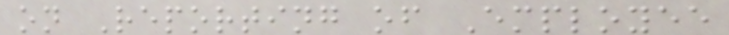on Reporting of Employee
